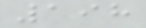198
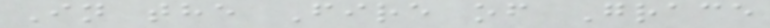In the Fire of Grace
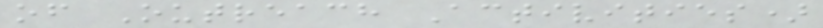of Outreach Activities)
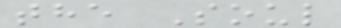the Soul
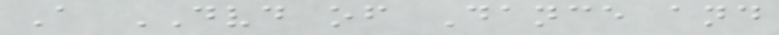A DVD of Dance and
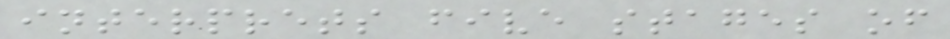interprets five stages of
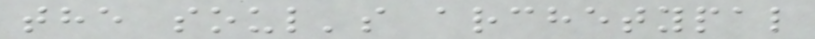the soul's archetypal
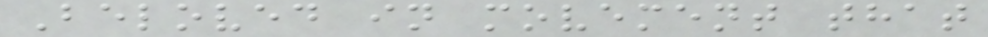Beloved in movement that
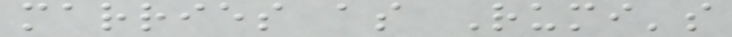marries as Rumi's
